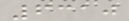6310
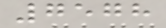7578
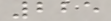225
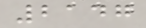2147
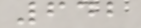642
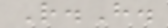R.H.
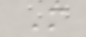M
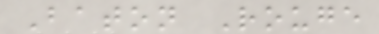Baton Rouge
